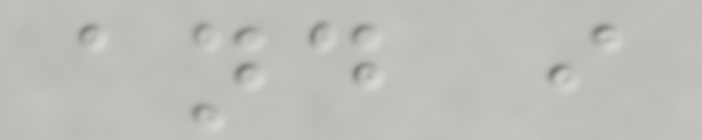and i
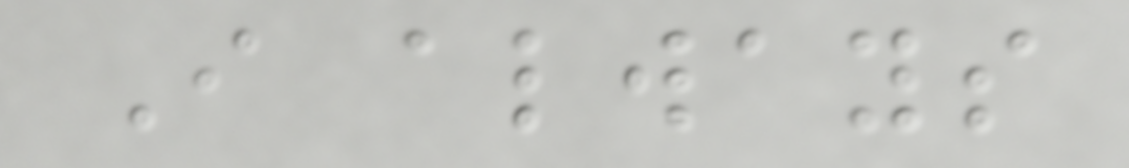I always
